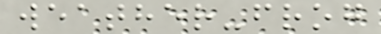weather-frog
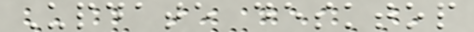Update desktop
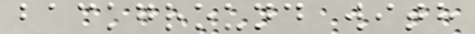background with
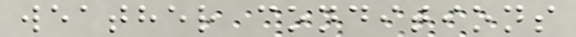weather conditions
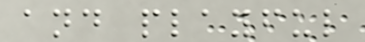and playful
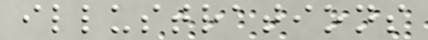illustrations
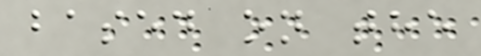based on the
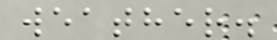weather.
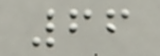66
